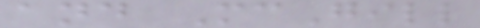and McGill
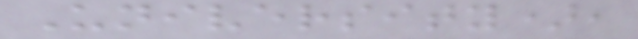University),
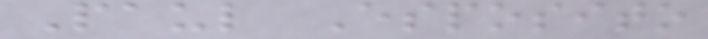Paul Esposito
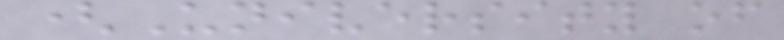(University of
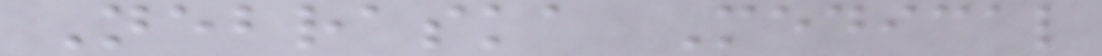Nebraska Medical
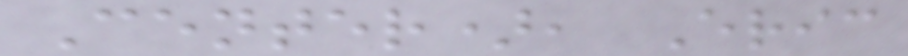Center), Eric
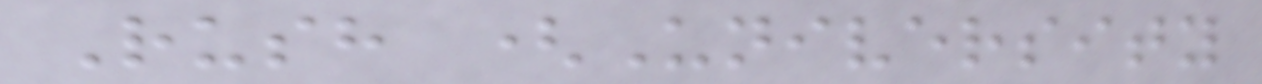Rush (University
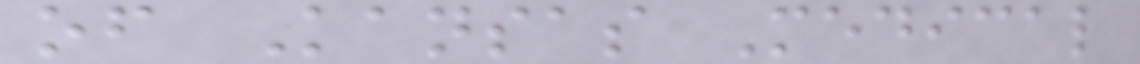of Kansas Medical
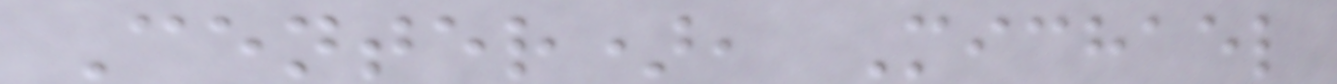Center), Michael
